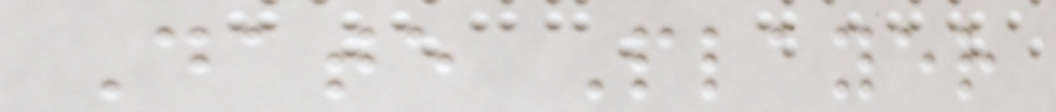Date Player
